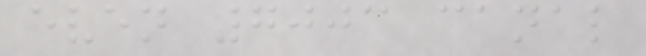even 7003 canal
